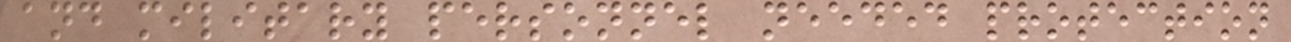and military personnel needed protection
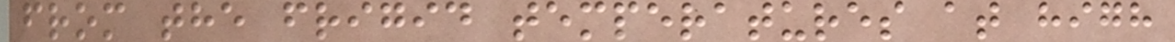from the frigid temperatures at high
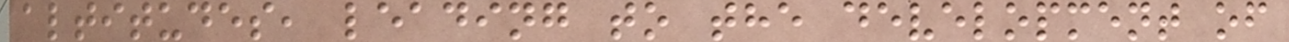altitudes, leading to the development of
